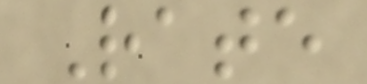Rate
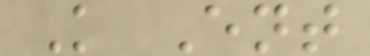K Ent
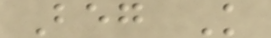Beg K
